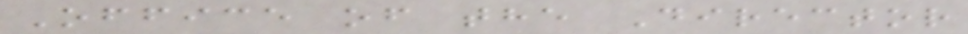Office of the Director
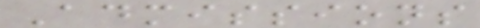Admissions
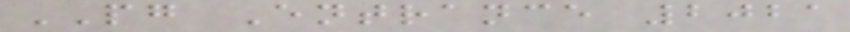PG Entrance 2021
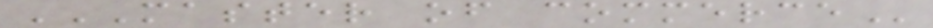MASTER OF COMMERCE
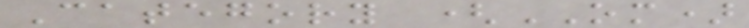Category (OM)
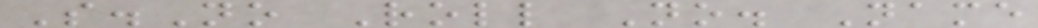S.No Roll No. Name
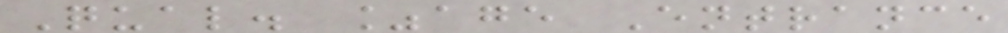Qual. %age Entrance
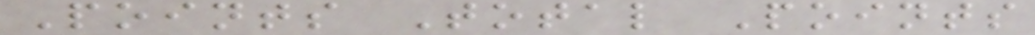Points Total Points
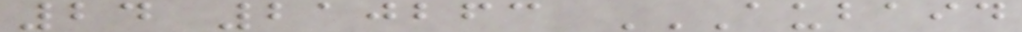24 210263 AUBAID
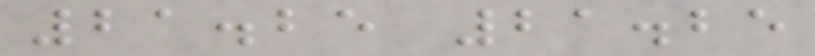21.25 21.25
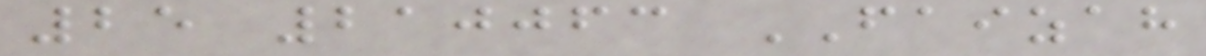25 210063 FAIZAH
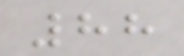88
